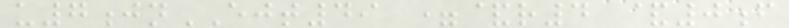u7jnEJT49 =&r4 &0f
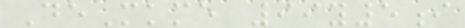DeMkme 99y5i
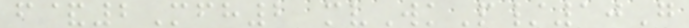f&2Mfh2 mvWkP/10G
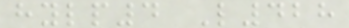hylp4 L428
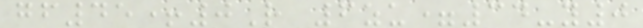gf45+0R 6zu=34-y0
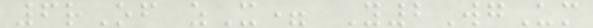6rOf zX= Y2WgUm
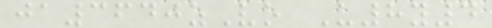ja3640zVo U8y4
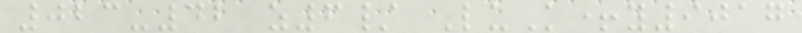023-42 z6/ LuK+y9017
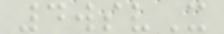4wsvX
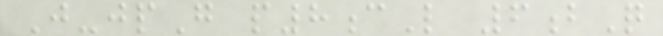J-jpG p8cL 6bQ
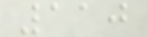110
